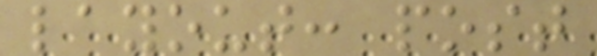layout: post
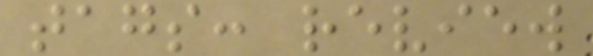tags: review
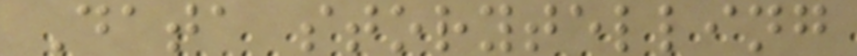Data storytelling
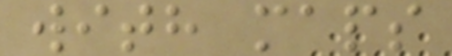with maps
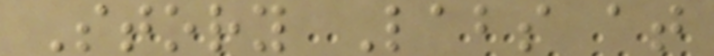Story Labs at
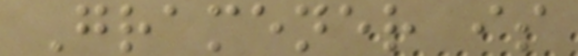Gramener is
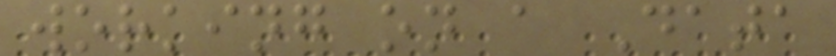working on a Data
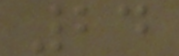24
